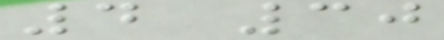4 30
